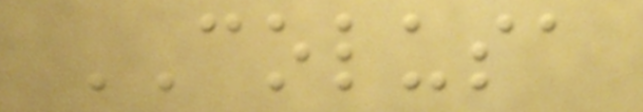COLUSA
